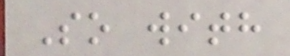So with
